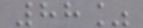88%
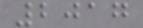2017
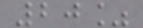20%
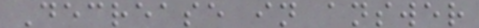Decrease in answer
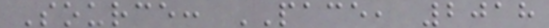Source: PACE, 2018
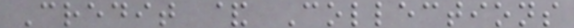Credit & Collections
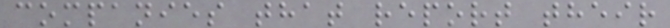companies that report their
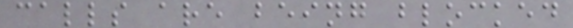calls are being blocked
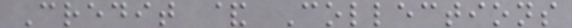Credit & Collections
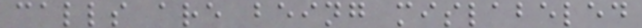calls are being mislabeled
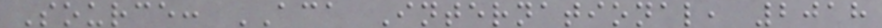Source: ACA International, 2018
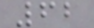62
